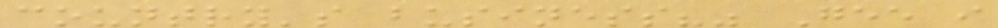country's business?" Gee i
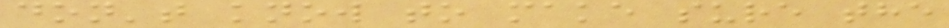don't know to make sure the
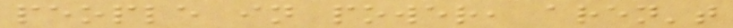people in power, aren't
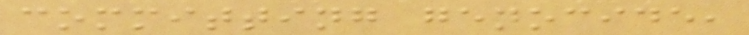committing genocide,
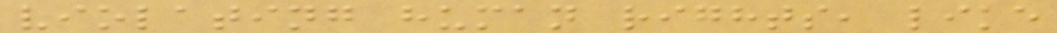violating human rights, like
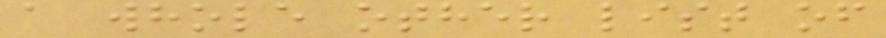a whole other list of
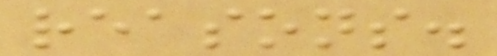reasons.
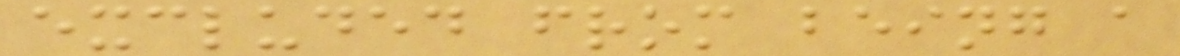excluded from being a
